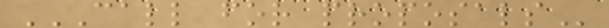CALL FOR PROPOSALS
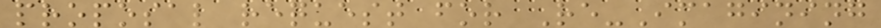proposal request for Re-Imagining
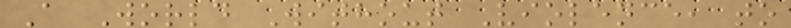A World Without Violence, to
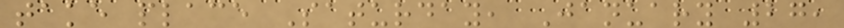take place Saturday, January 27,
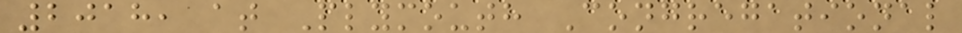2018, at Plymouth Congregational
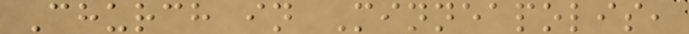Church in Minneapolis,
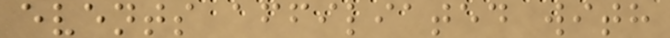events affiliated with
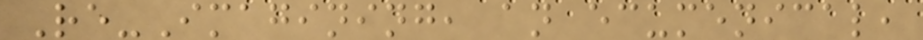Re-Imagining, an ecumenical,
